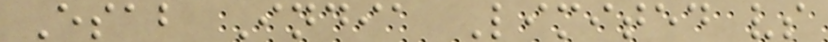Esab India Limited vs
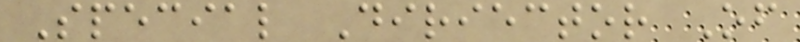Special Diriector Of
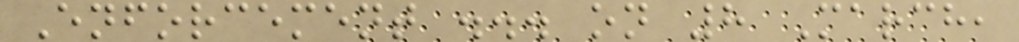Enforcement ... on 8 March,
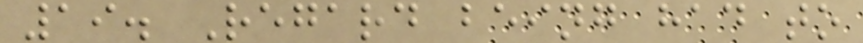19. Regard being had to
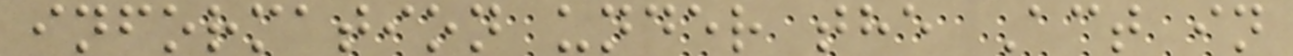information under the Act in
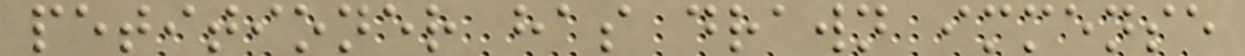petitioner has drawn immense
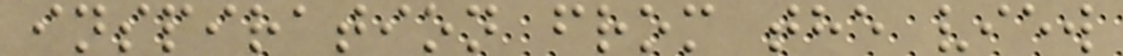inspiration from the view
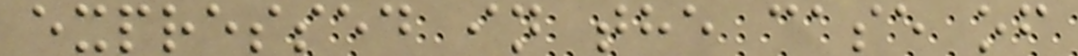expressed in the case of
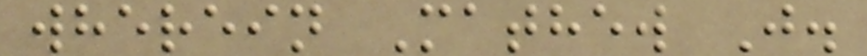wherein Mathew J.
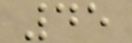45
